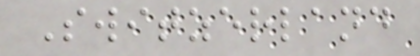Switzerland
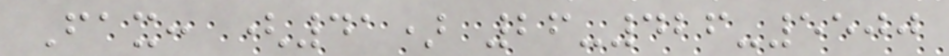Fax: (41) 26-426-5500
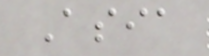Asia
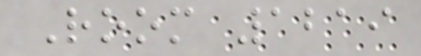Room 1219
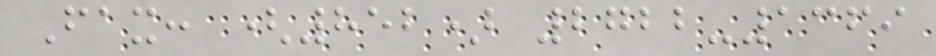Fax: (852) 2722-1369
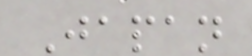Japan
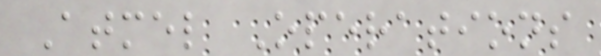Atmel Operations
